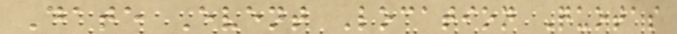Date Event Location Quotas
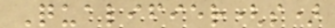Qualifier(s)
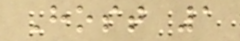Host 1
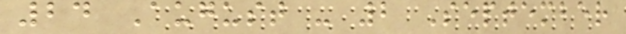24 August - 2 September
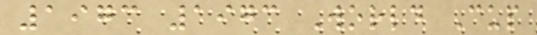1973 1973 World Cup
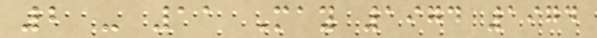2 - 11 May 1974 1974
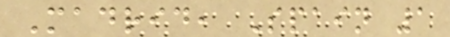Madrid, Spain 1
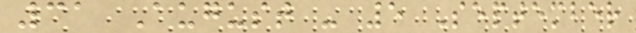31 August - 5 September
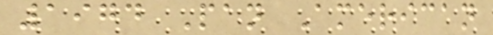1974 Pan American
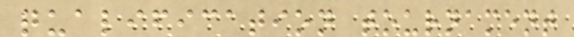qualification tournament
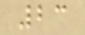23
